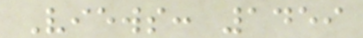Views: 1459
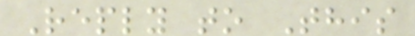Reply to This
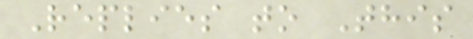Replies to This
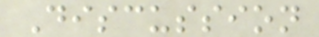Discussion
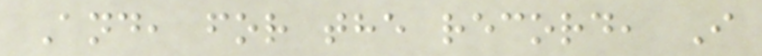And, for the record, I
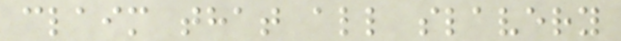claim that all slavery
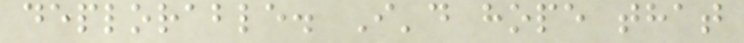deplorable. I'd hope that
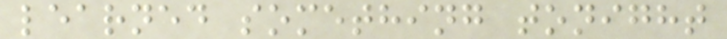learned something tonight
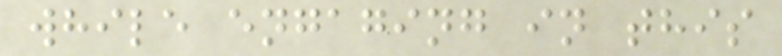while engaging in this
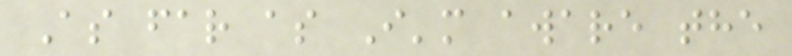As far as I'm aware the
